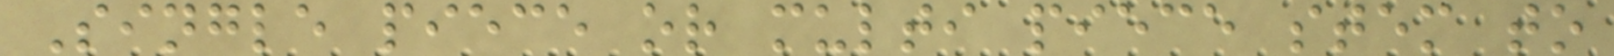Single piece or multi piece stem to
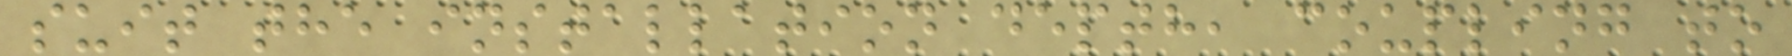suit the installation depth, coupling to
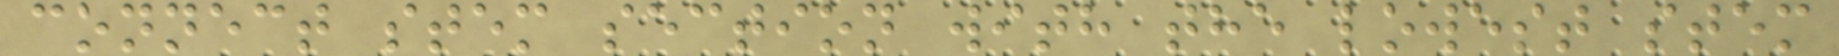connect stem section with the lowest stem
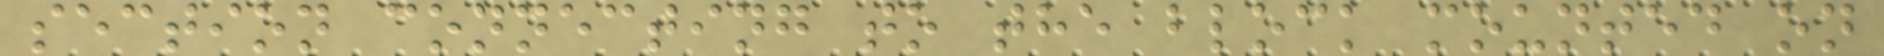section connecting to the block mounted on
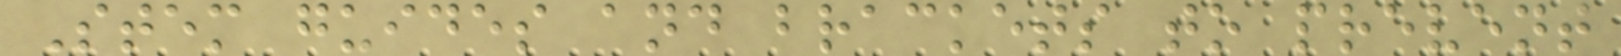Stem guides and brackets to prevent
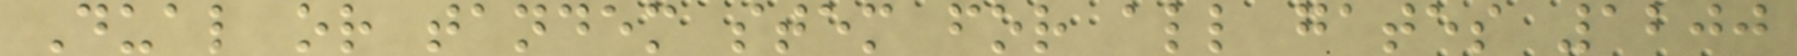Dual or tandem stem for all gates 1200
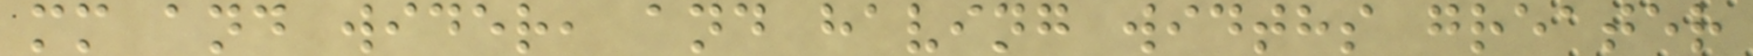mm and wider, and having widths greater
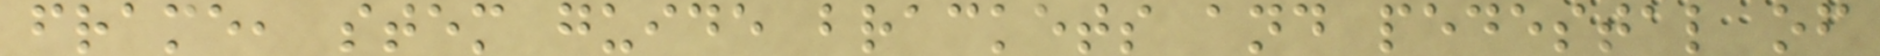frame, stem guide brackets and pedestal of
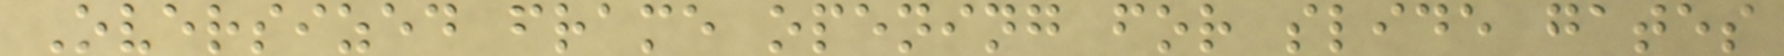Oversized frame opening for slide gates
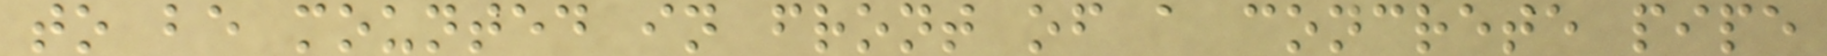to be mounted in front of a concrete pipe
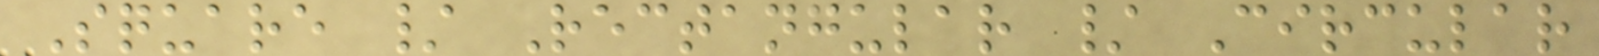Square / Rectangular / Circular
